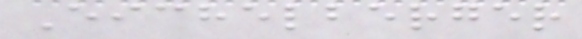Eichelberger
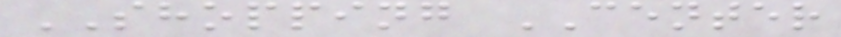SHOPPING CENTER
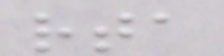rta
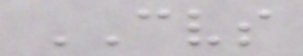CVS
